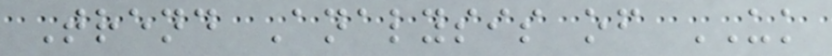Trend Analysis of UK
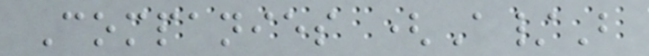Companies (A/B
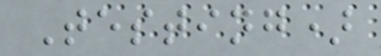Testing)
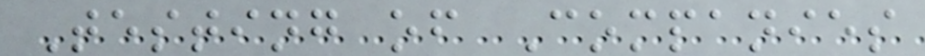Testing of Companies
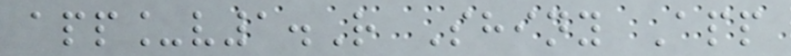app_v1.R Shiny App
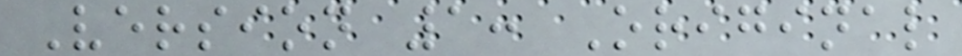Version 1: Original
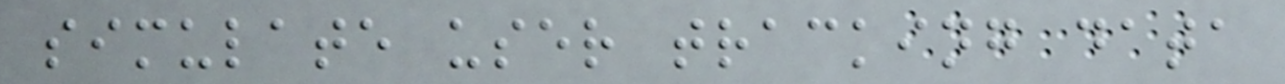simulate user tracking data
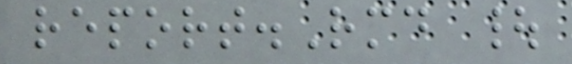report.Rmd |
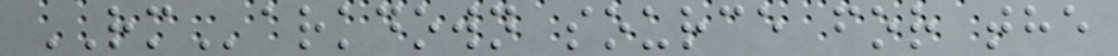RMarkdown source for the
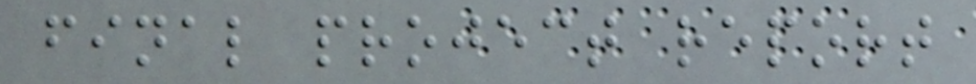final project report
